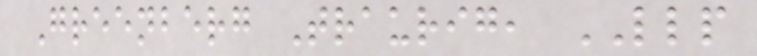Greenberg Traurig, LLP
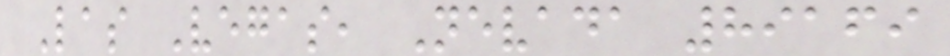Las Vegas, Nevada 89169
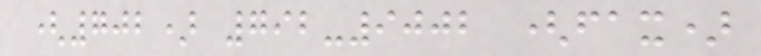(702) 792-9002 (fax)
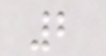2
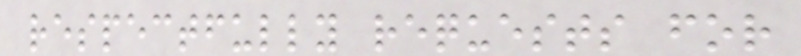respectfully requests for
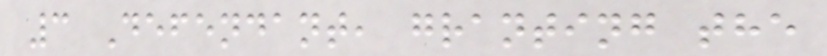3 Defendant, granting the
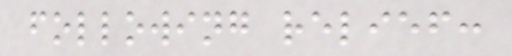following relief:
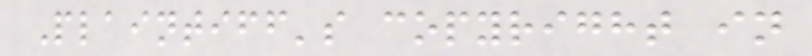Plaintiff's copyright in
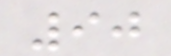90
